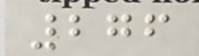276
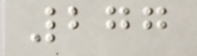277
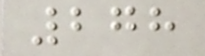278
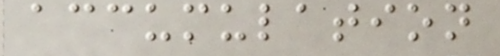accumulation
